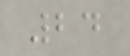24
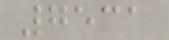7531
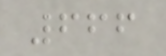666
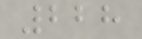228
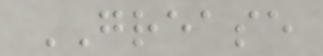GREASE
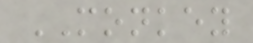MONKEY
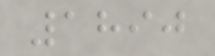1890
